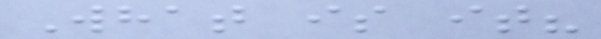What is it?
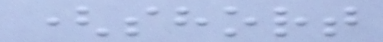(short
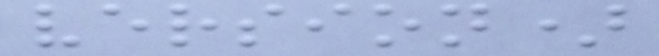version)
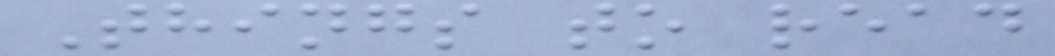Things to read
